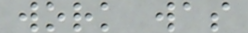work was
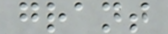grant
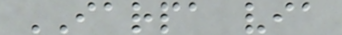IARPA via
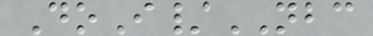DoI/NBC
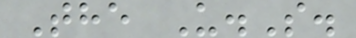The U.S.
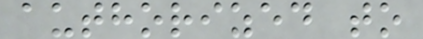authorized to
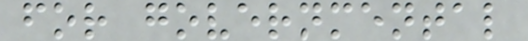for governmental
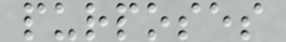purposes
